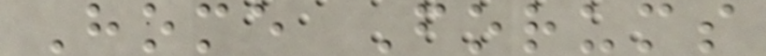Home Forums
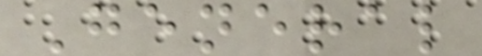General
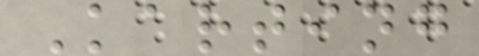Karting
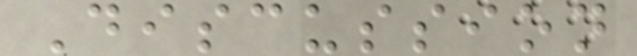Discussion
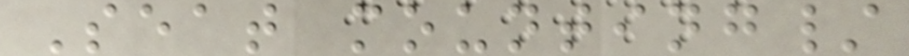Seat mounting/
